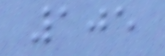105
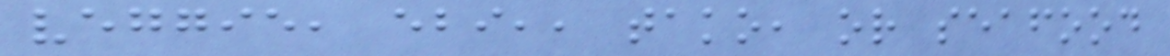veggie, ebi,, tako, or seafood
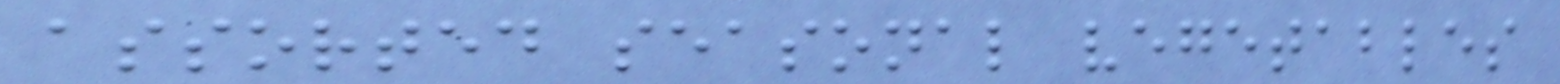assorted seasonal vegetables
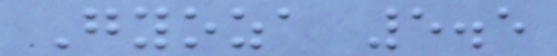Gyoza 5.5
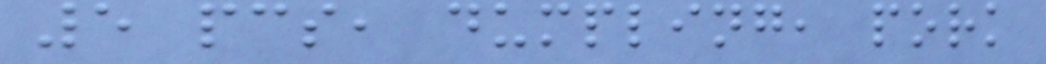5 pcs, dumpling, pork
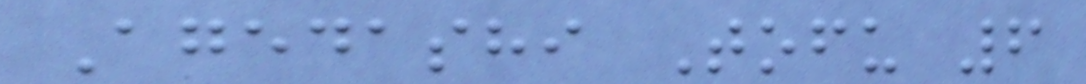Agedashi Tofu 6
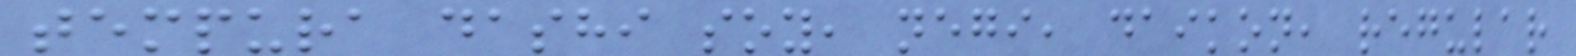tempura dashi soy, negi, daikon, regular
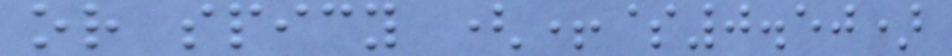or spicy (+$0.50)
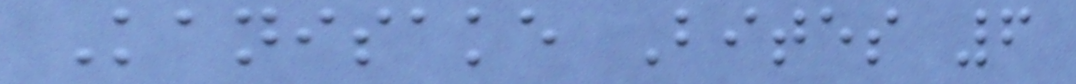Kanisake Bites 6
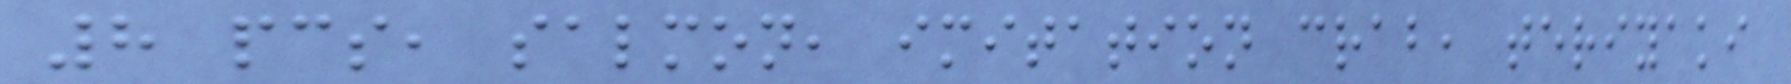8 pcs, salmon, imitation crab, teriyaki
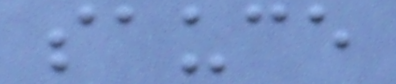sauce
